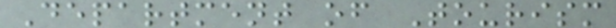Department of Tourism
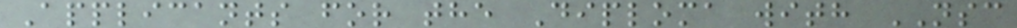Applicants for the Diploma with NSC
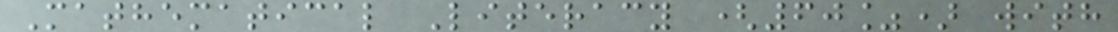Mathematical Literacy (60%) with
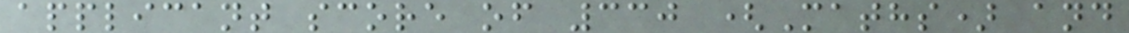applicant score of 330 (Maths) and
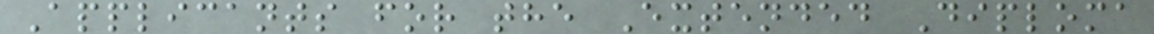Applicants for the Extended Diploma
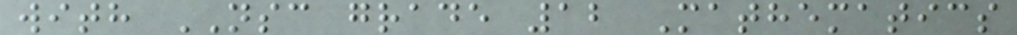with NSC grade 12 Mathematics
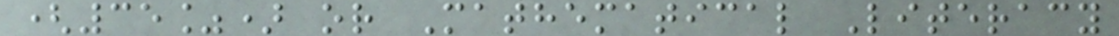(35%) or Mathematical Literacy
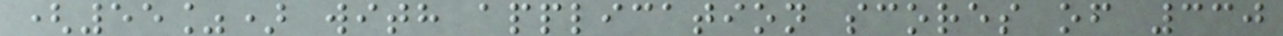(55%) with application scores of 330
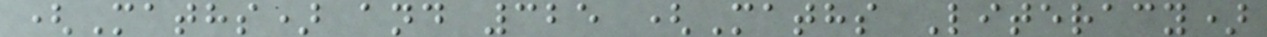(Maths) and 325 (Maths Literacy)
